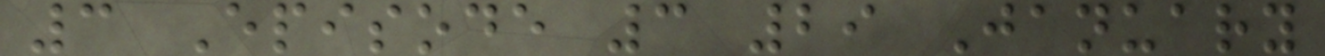3 Episode 3 29 January
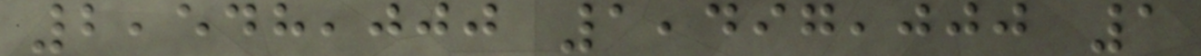2,548,000 1,497,000 1
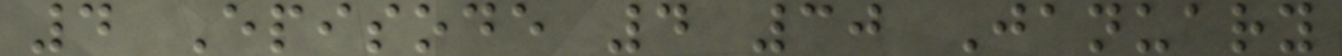4 Episode 4 30 January
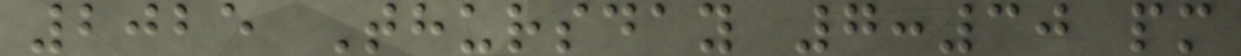2025 Thursday 7:30 pm
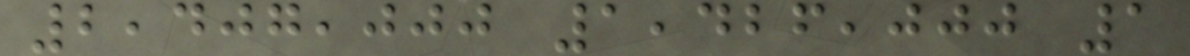2,407,000 1,426,000 1
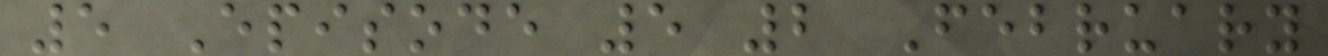5 Episode 5 2 February
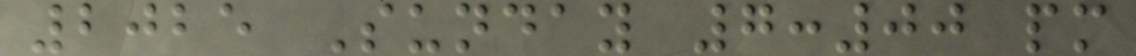2025 Sunday 7:00 pm
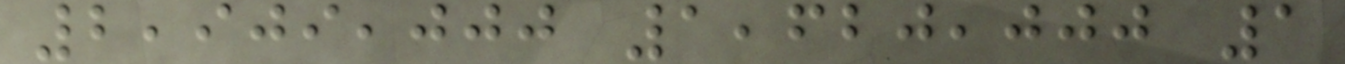2,909,000 1,620,000 1
